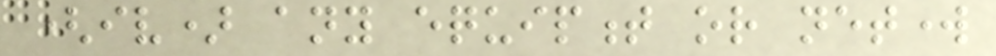(iv) any equipment or network
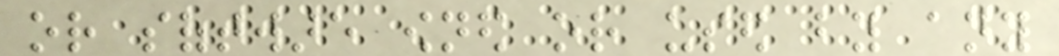or software owned or used by any
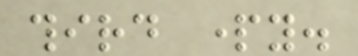third party.
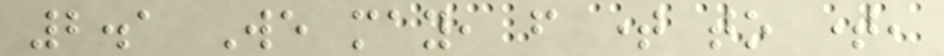2.1 We may, from time to time,
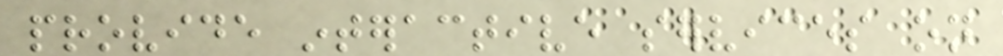provide interactive services on
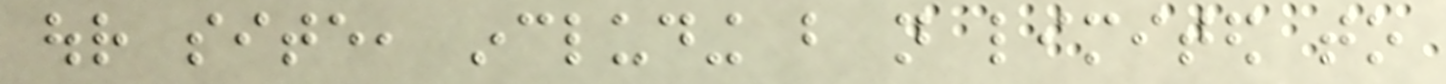our site, including but not limited to
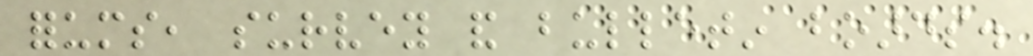forums, survey and bulletin boards.
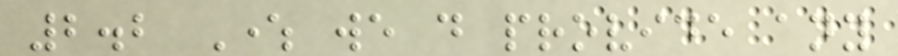2.2 Where we do provide any
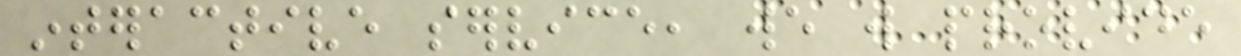interactive service, we will provide
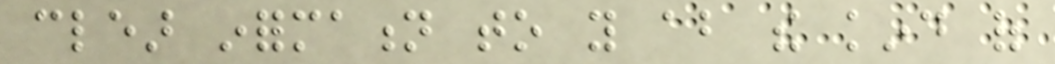clear information to you about the kind of
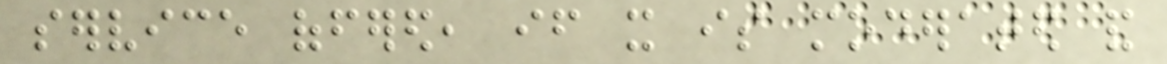service offered, if it is moderated and
